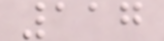117
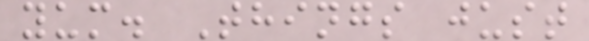yum. Things just
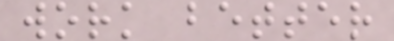work better
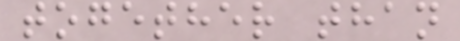together than
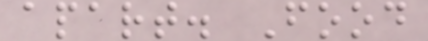apart. Food
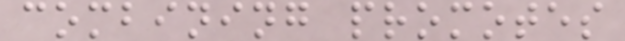combining promotes
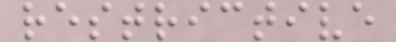restrictive
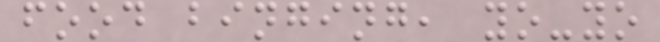food binging, yo-yo
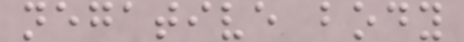negative body
